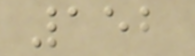152
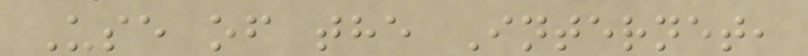Use of the Internet,
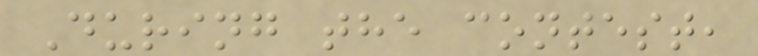During the contest,
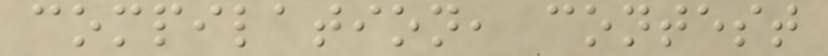compilation, contest
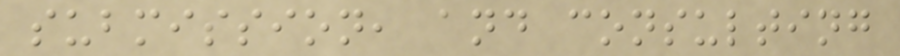submission, and consulting
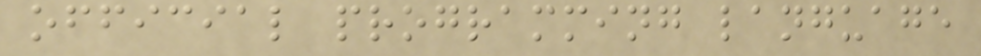official programming language
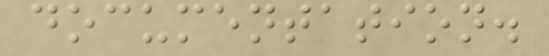documentation.
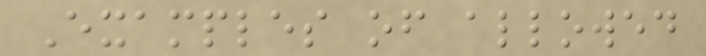Examples of allowed
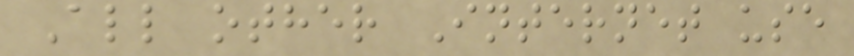All other Internet use
